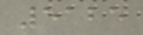5125
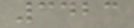3423
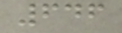646
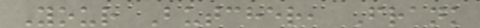Your Butcher, Frank
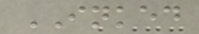INKED
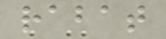rabat
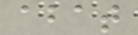abat
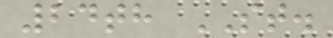24th ST.
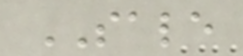SALE
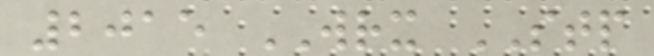2015 WRX STP
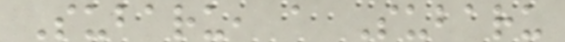Subaru, a Subaru
